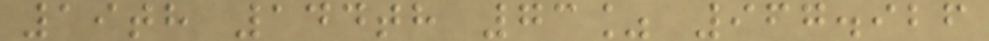19th 144th 73% 967.926
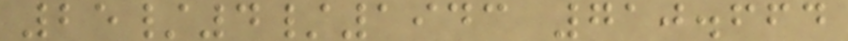25/4/1943 710.664
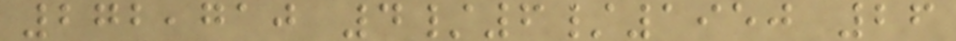272,710 4/6/1950 26
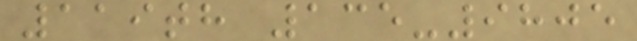119th 135-9805
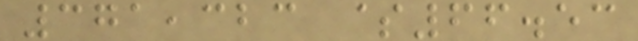371,323 $66.53
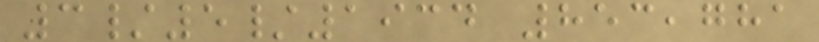3/5/1934 853,781
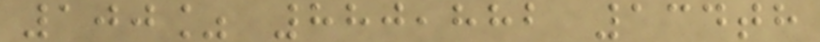100% 880,882 134th
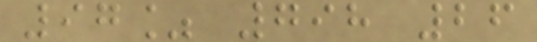97% 798 26
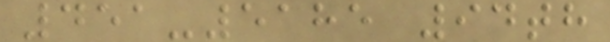451-5185 94th
